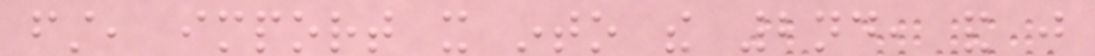first, import it into the 2nd, and just
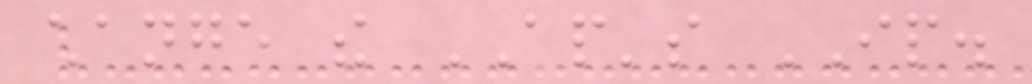change the AP's IP.
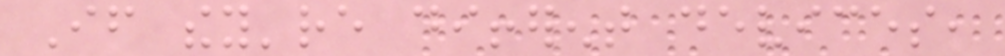If they're different devices,
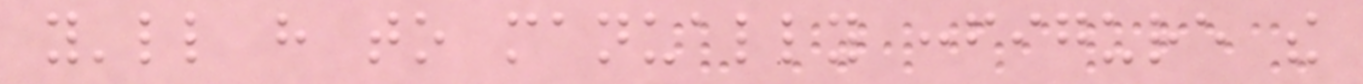you'll have to manually configure the
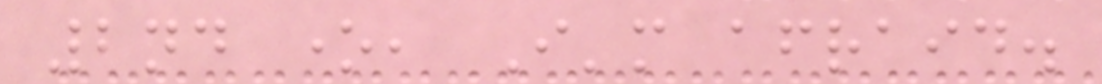2nd one, I'm afraid.
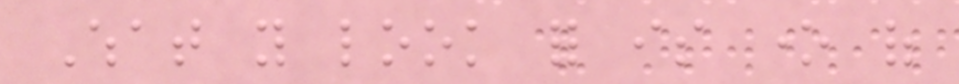What you look for is one of
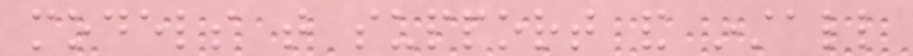models that support and install
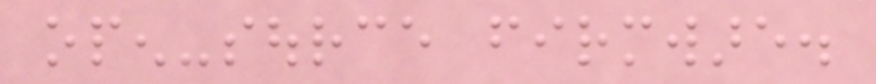open-source firmware.
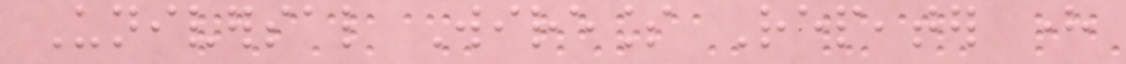Universal Wireless Repeater here
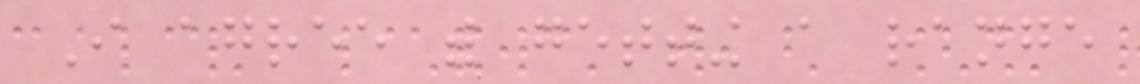I agree with getting a range
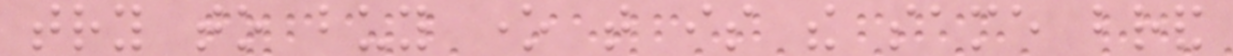try to buy one that is the same brand
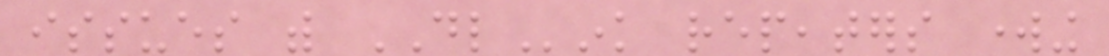issues with DLink repeaters working
